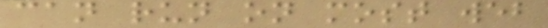can run on most web
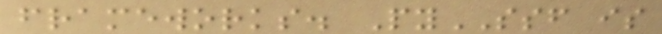frameworks. PySSF is
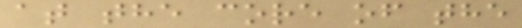at the core of the
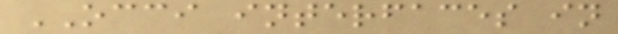OCCI interfaces in
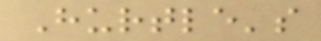Hurtle's
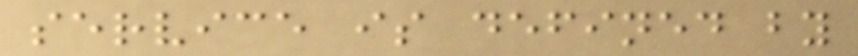service is defined by
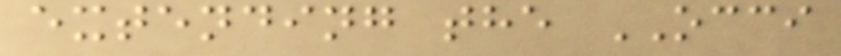extending the OCCI
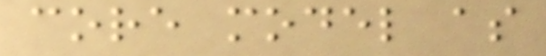core model as
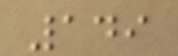149
